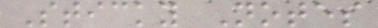Sticky Notes
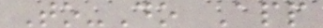To-Do App
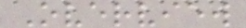Overview
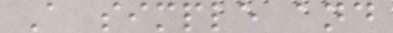A simple and
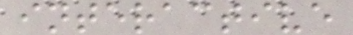interactive
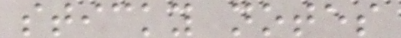sticky notes
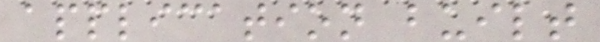application built
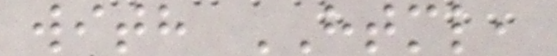with HTML,
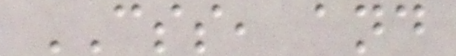CSS, and
